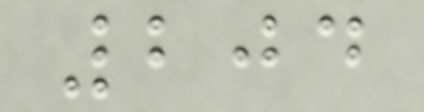204
